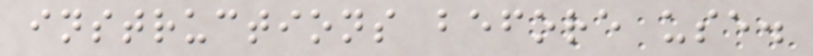instructions before use.
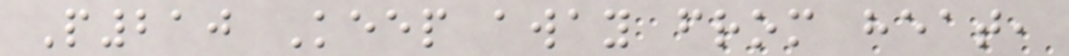P210 Keep away from heat,
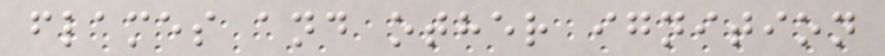flames and other ignition
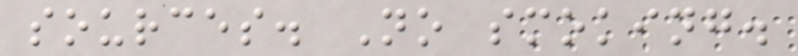sources. No smoking.
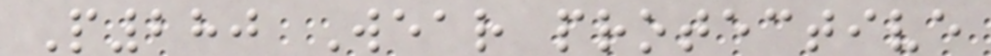P280 Wear protective
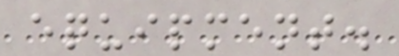equipment.
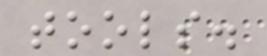tools.
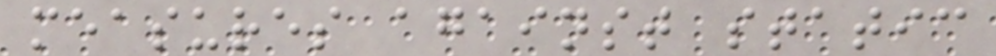measures against static
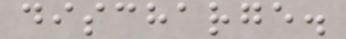discharge.
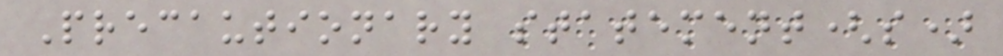Precautionary statement(s)
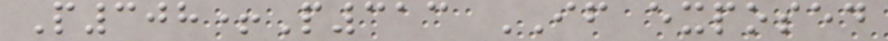P308+P313 IF exposed
